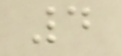4
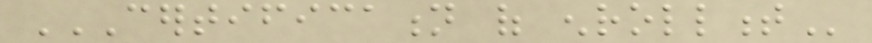CERTIFICATION OF ENROLLMENT
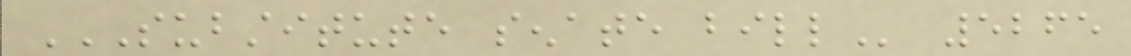SUBSTITUTE SENATE BILL 5265
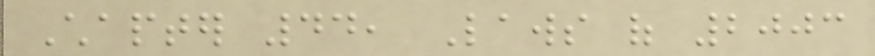Chapter 44, Laws of 2003
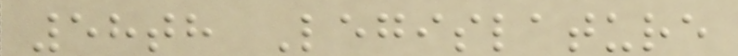58th Legislature
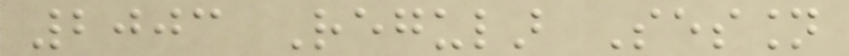2003 Regular Session
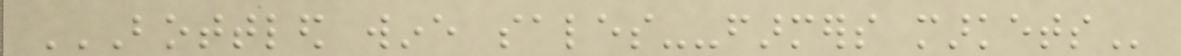BOTTLED WINE SALES--FARMERS MARKETS
